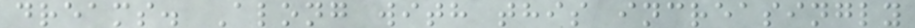dreams. Along with this increasingly
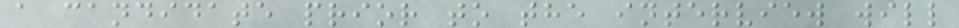a candidate prior to the interview will
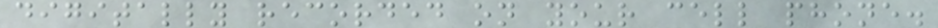digitally recorded on your cell phone.
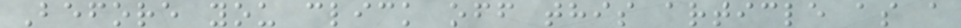Before you click off this article as a
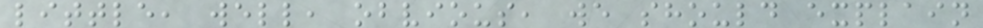little, well, obvious, we should explain
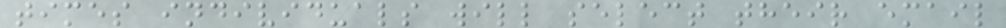times individuals will select their email
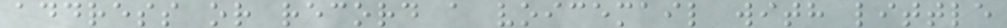address or record a voicemail with little
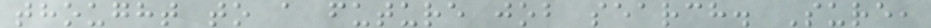thought to a future job search. Sure,
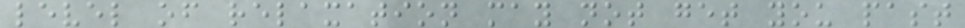level of relaxation may not get you past
